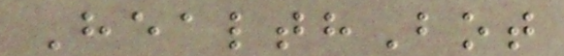HealthBot
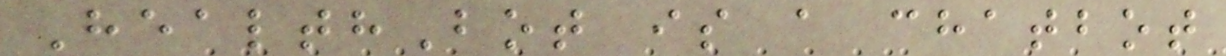HealthBot is a chatbot
